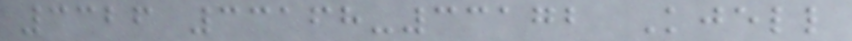3326 33168-33172 Kjell
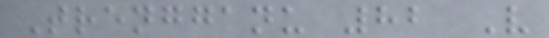Trengganu 82 V
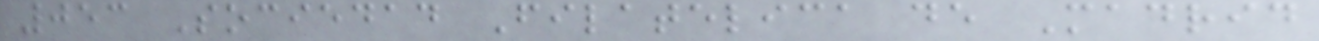053 Sociedad Filatelica de Madrid
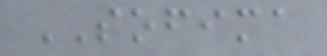SOFIMA
